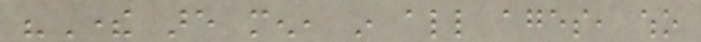"There are men, in all ages, who
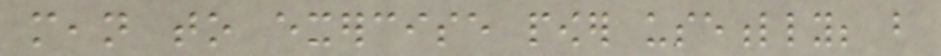mean to exercise power usefully; but
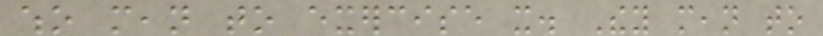who mean to exercise it. They mean to
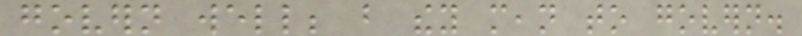govern well; but they mean to govern.
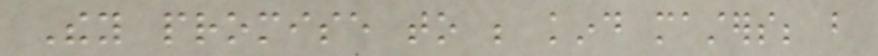They promise to be kind masters; but
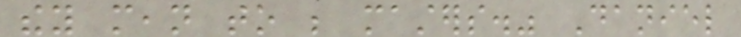they mean to be masters." Daniel
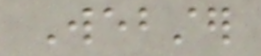Webster
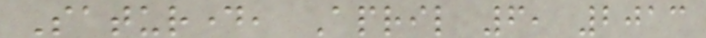Saturday, April 6, 2013
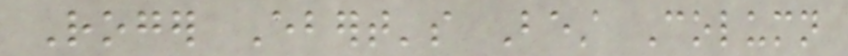Roger Ebert's Best Column
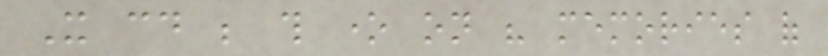It could be this one on his memories of
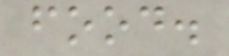food.
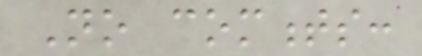No comments:
